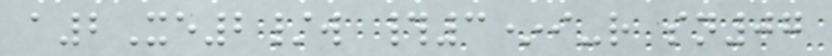a2Xe2/w #3*i-r sn07
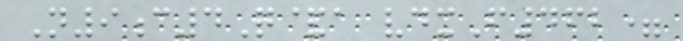N9c4Q&a vdxF462=
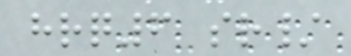hrq6 sr/
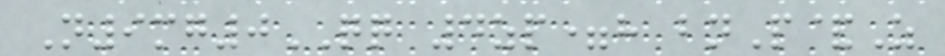N9mg0QQ 4zp=h bnP&Z
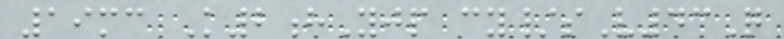19mc K2hYjp cy/sV43Q
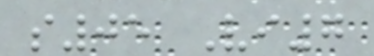s05 Vi7
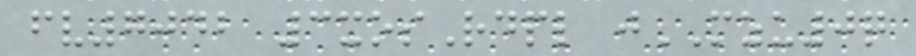fv7042 3xosRdpl jMZU0q
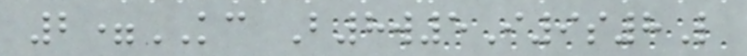2=KC B8w5I9s8L
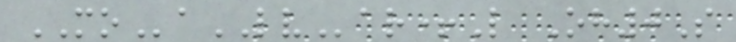MOaLVar+L Oh0S
